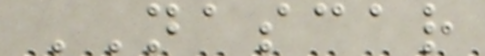NASCAR
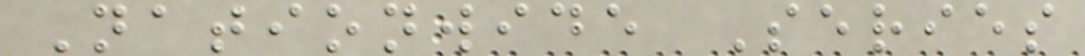Nationwide Series
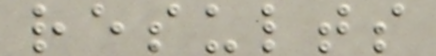results
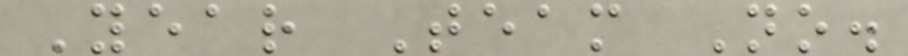Year Team No.
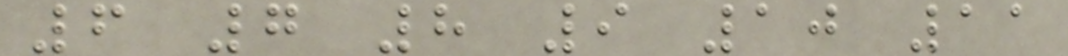6 7 8 9 10 11
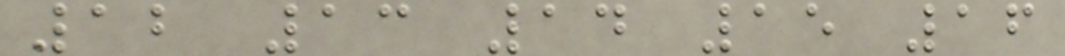12 13 14 15 16
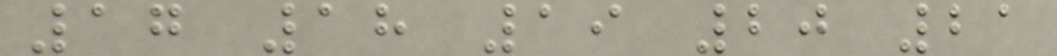17 18 19 20 21
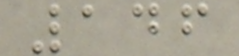146
